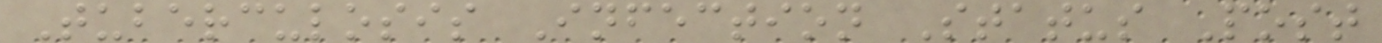Tuberculosis Infection Status Post
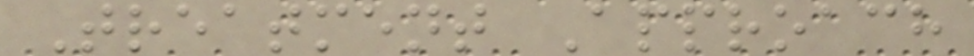Treatment Approach
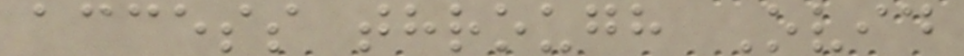access through Ovid
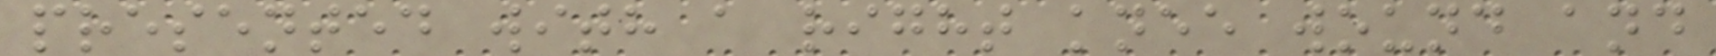presented with a right knee wound and
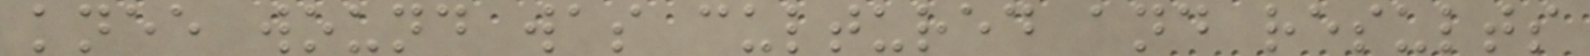knee wound was cultured and results
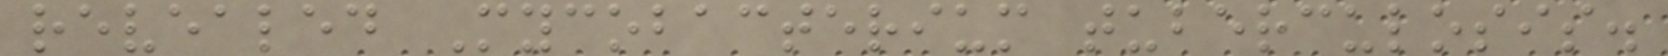revealed Mycobacterium tuberculosis.
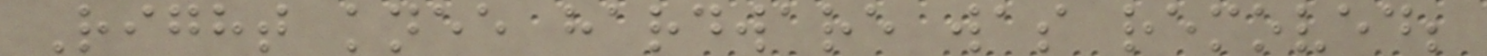Right knee hardware was removed;
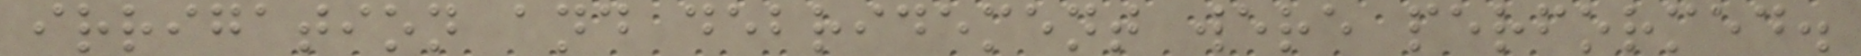irrigation and debridement were performed.
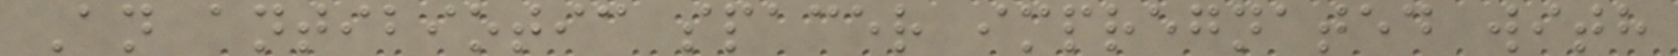An antibiotic spacer impregnated with
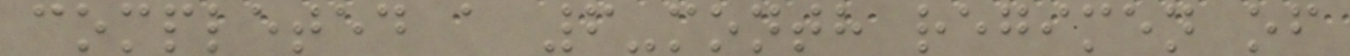completed a 6-month regimen of
